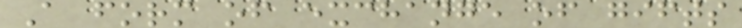A form of exchange of gifts
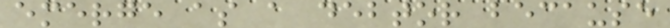emerge as a debtor because
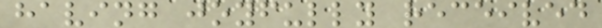having joyfully received
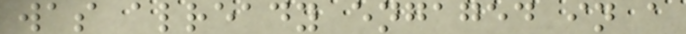was already engaged in a
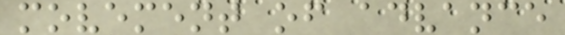movement of advance
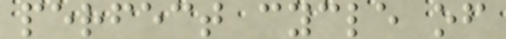perfect cycle of
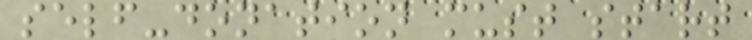self-donation must start
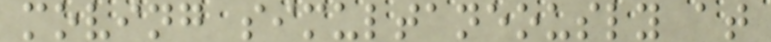moving simultaneously at
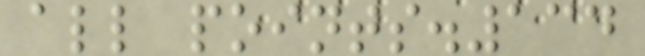all points.134
